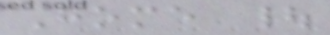Home |
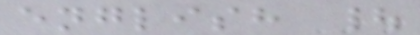english |
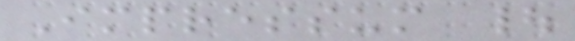Impressum |
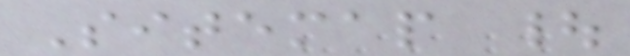Sitemap |
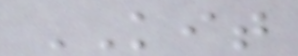KIT
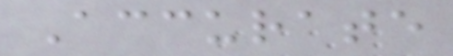Accurate
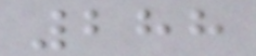288
